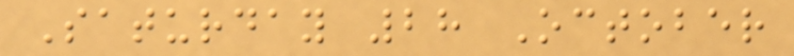Saturday 28 October
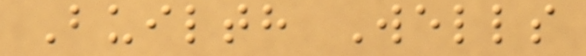Builth Wells
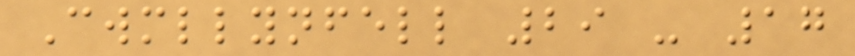Cwmllynfell 29 - 17
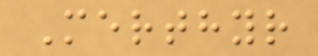Merthyr
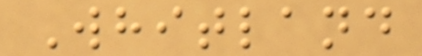Whitland
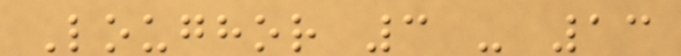Loughor 3 - 13
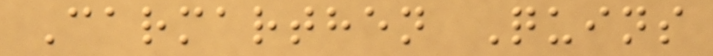Carmarthen Quins
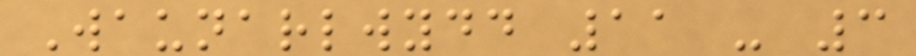Waunarlwydd 11 - 3
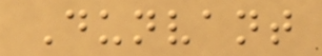Dunvant
